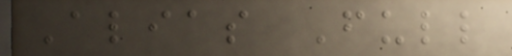Alias Full
